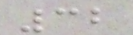32
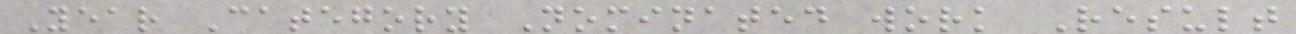Year Category Nominated work Result
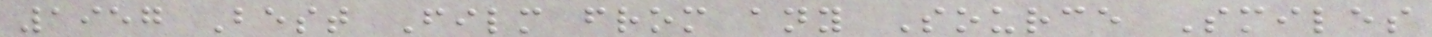1957 Best Film from any Source Smiles
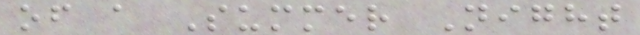of a Summer Night
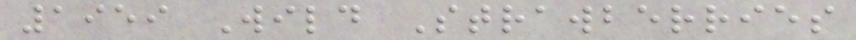1959 Wild Strawberries
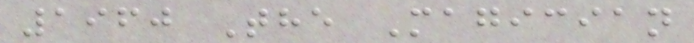1960 The Magician
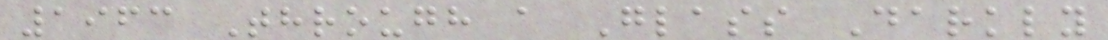1963 Through a Glass Darkly
